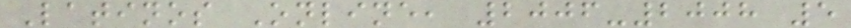Latinos Online, 2006-2008 5
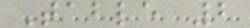Table 2
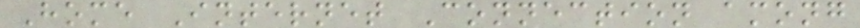Home Internet Connection among
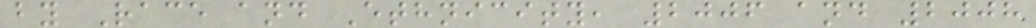by Race and Ethnicity, 2006 and 2008
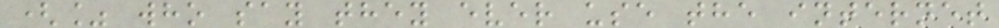(% who say they ever use the internet
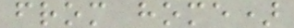from home)
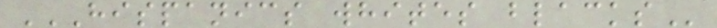HISPANICS WHITES BLACKS
